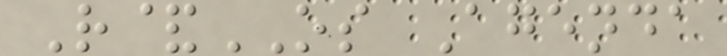R&OS Agenda
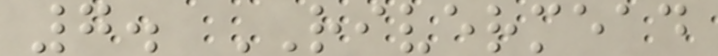7. RIVERMEAD
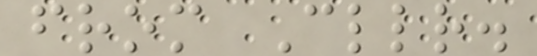from Cllr.
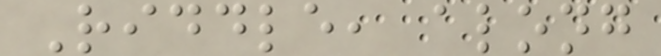Riddle, along
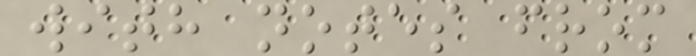with notes from
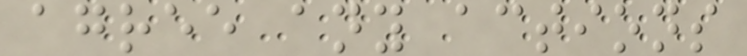agree any actions
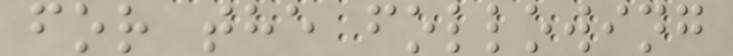for the following
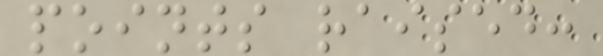points raised:
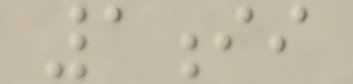1ii
